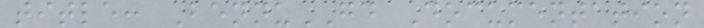title: BennuGD Documentation
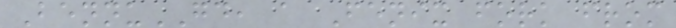BennuGD, a Fenix fork from
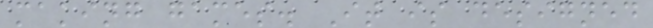making games. It is designed
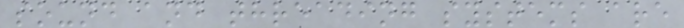sound and threading systems are
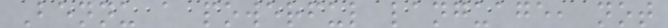Bennu a powerful language, not
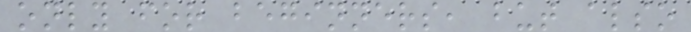only for beginners, but also
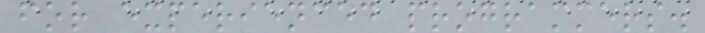for experienced programmers.
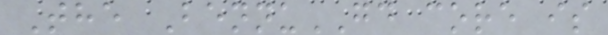The BennuGD core is
